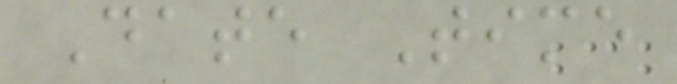Date Time
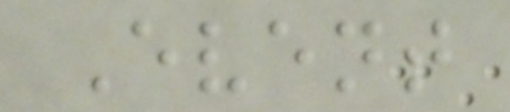Event
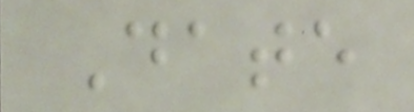Date
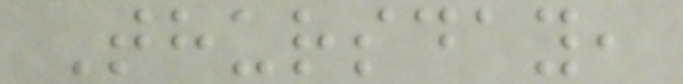Thursday,
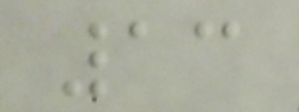13
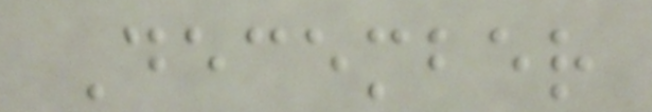December
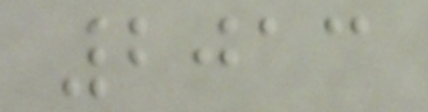2013
